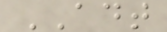ADT
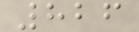826
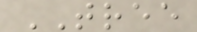TREE
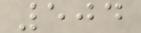504
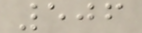506
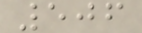506
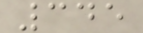345
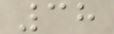38
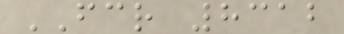FCR 8312
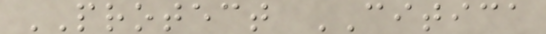PROTECT CITICA
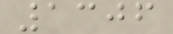1306
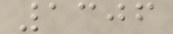1306
